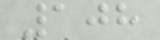108
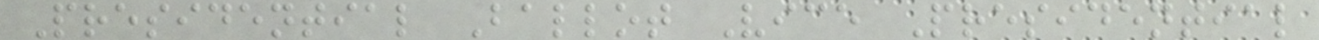Presidential Ballot Vice Presidential
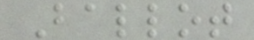Ballot
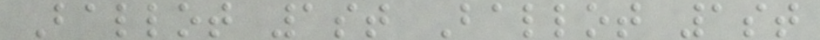Ballot 1st Ballot 1st
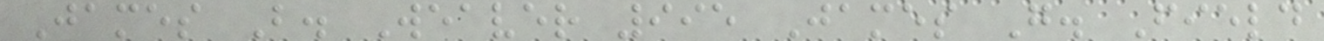James B. Weaver 995 James G. Field
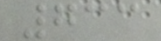733
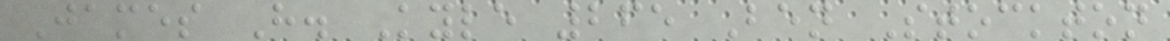James H. Kyle 265 Ben Stockton
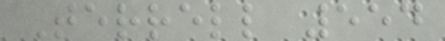Terrell 554
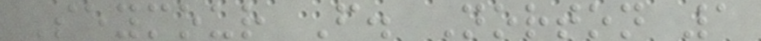Seymour F. Norton 1
